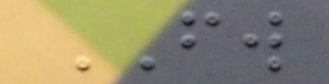FW
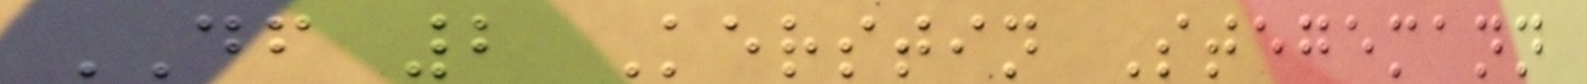DF 2 Kerstin Stegemann
